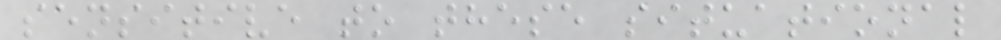sensitive to these situational
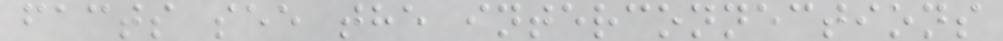facts see the interconnections
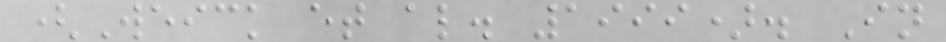(Weick et al. 1999). In
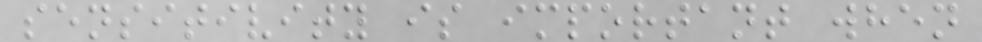sensitivity is important when
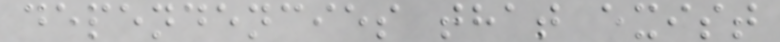dependencies that exist
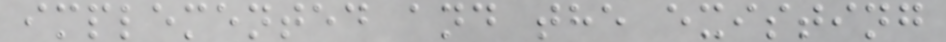implemented and the existing
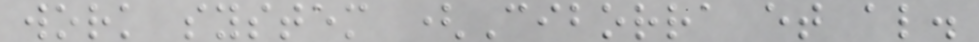work system (Ciborra et al.
